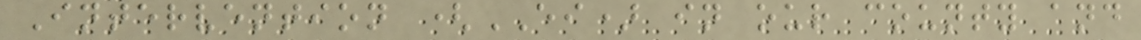Intervention (EI) in our county and
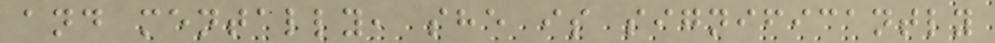and mentally, she is significantly
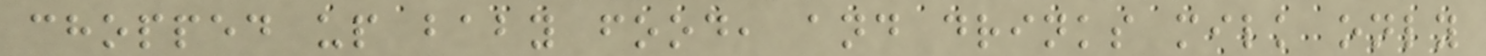chopped up baby food, and drinks milk only
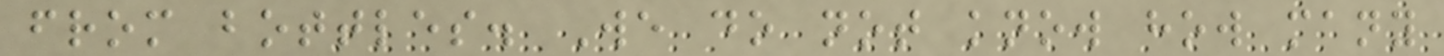from bottles. We do not know how many
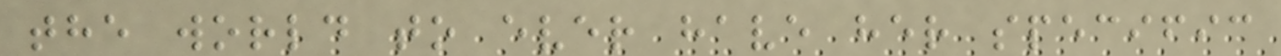the world to ever have her specific
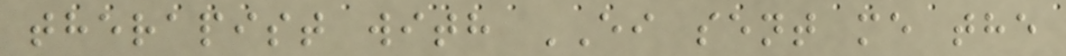therapist with EI sent me the
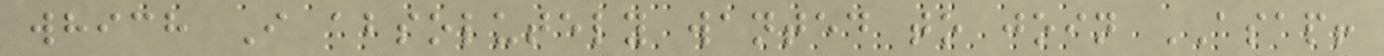which I absolutely wanted to join ASAP!
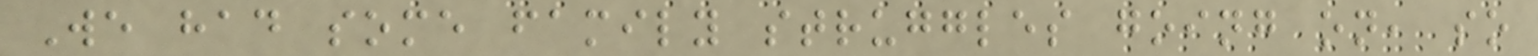We had some family struggles going on, so
